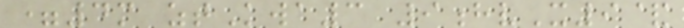=4m ztKwa3 9hvX9&
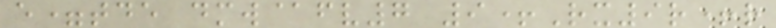e=tde dmw@fv7 9+Rx9r+r
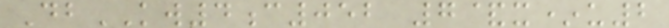DbKW4c052 7&x*u2
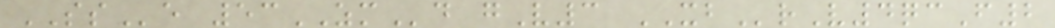SSe 53ZMd gV3 XBrV4qcF2
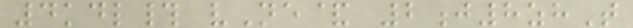4kdl# vNe& 2j8zhT
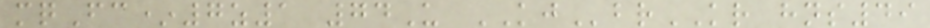mqFc*7z1 74U KJbrKR hns49
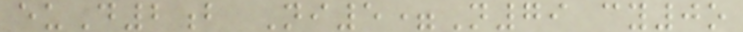euD2b Ni5=N79 cy0o
